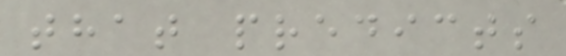that predicts
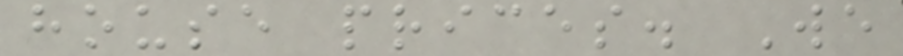house prices. We
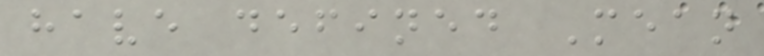have defined Mean
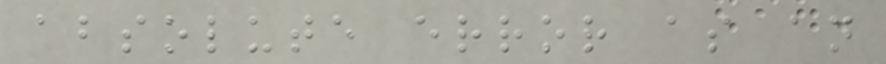absolute error as an
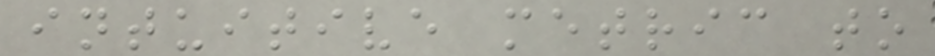intuitive metric to
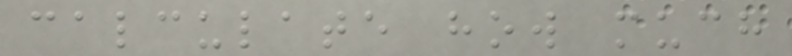calculate how much
